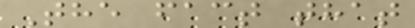The fact that
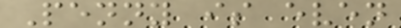Penny is even
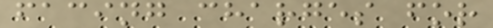facing charges for
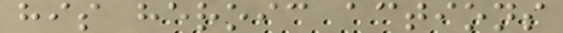his heroic actions
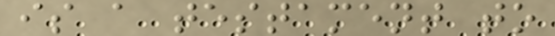is a testament to
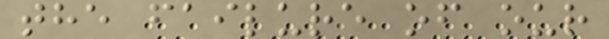the failure of our
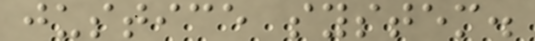justice system.
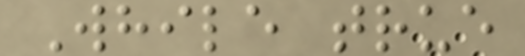While true
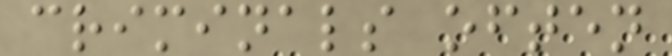criminals often
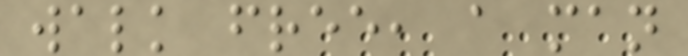walk free, a man
